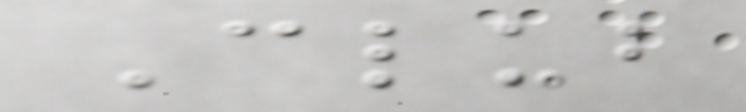Club
